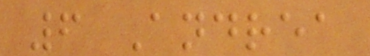6 Andrea
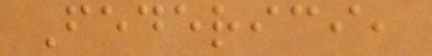Federici,
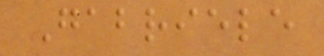Gabriele
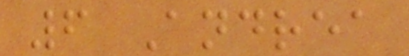6 Andrea
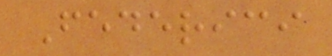Federici
